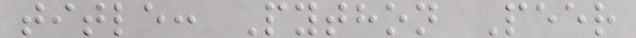title: Python Peer
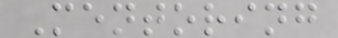Mentoring
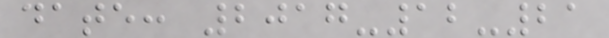date: 2017-12-21
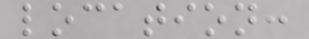location:
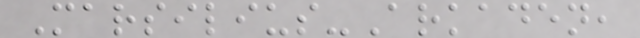Marsilius-Arkaden,
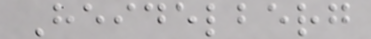Heidelberg
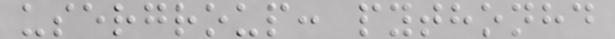usergroup: pythonhd
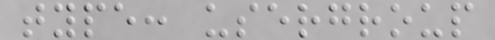type: usergroup
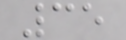35
